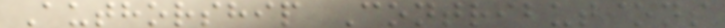Authorship Contributions
